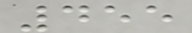455
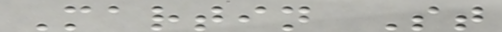Martin St
